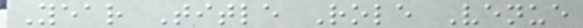Year Title Role Venue
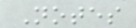Notes
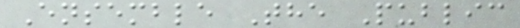Ensemble The Public
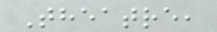Theatre,
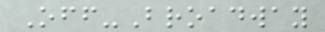Off-Broadway
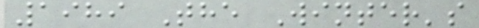1989 The Winter's
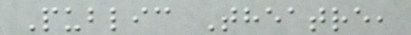Public Theatre,
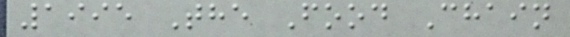1995 The Food Chain
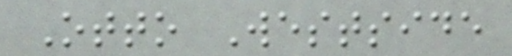Otto Westside
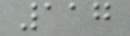117
